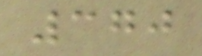370
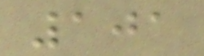101
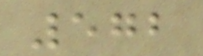572
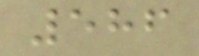586
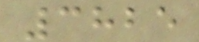3825
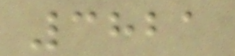3821
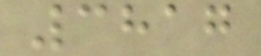3817
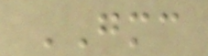GMC
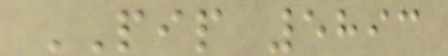PIP 5893
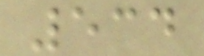534
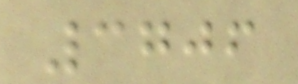3706
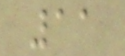11
